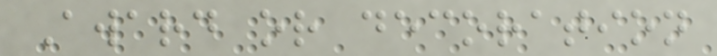Award or decoration
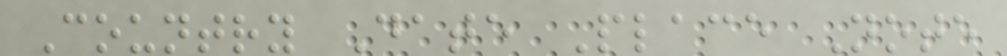Country Date Place Note
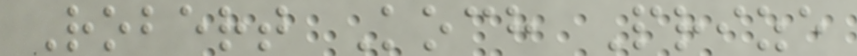Robert Koch Prize
